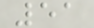51
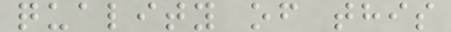quality of this
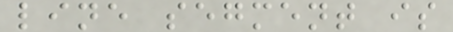line segment is
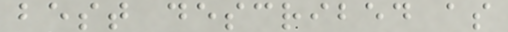best described as
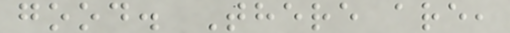good. There are,
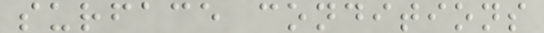surface conditions
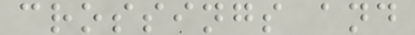crossings and
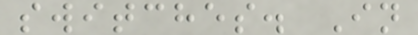switches. In
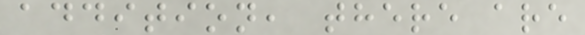addition, there are
